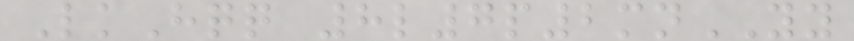LkHqq 8l7p2mnYY
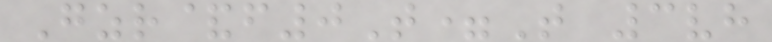Gzr&f0T=T 3vh
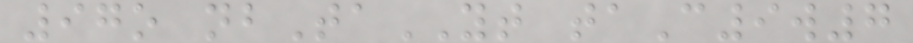97o nbTaYT taC9w7
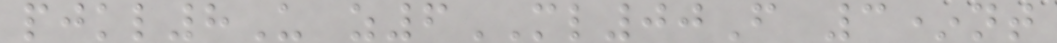pjkl8U z6ML00F 3*nt
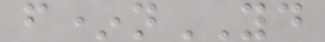f*nYD
